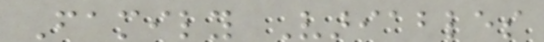Family Variables
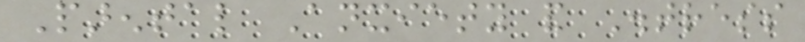Parental Anxiety and Distress
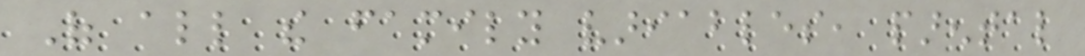Of all the family variables, parental
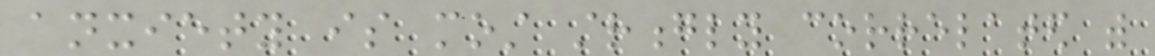anxiety is most strongly correlated with
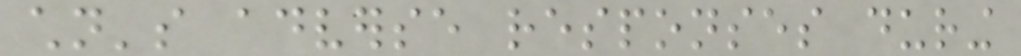children's adverse responses during
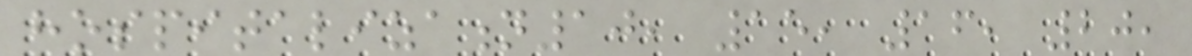hospitalization10, 15, 16, 20,
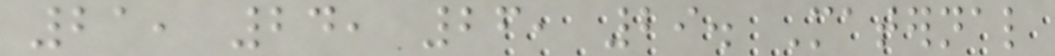21, 24, 26, 29. Maternal
